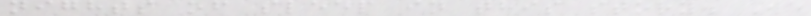nights of sleep in this story. We
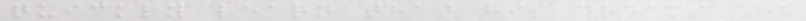quickly learn that his dreams are
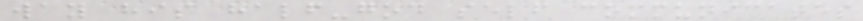way his half-god self communicates
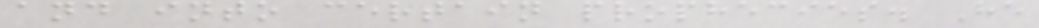and into certain prophecies. He
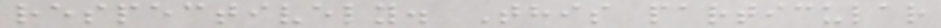respectively. This particular
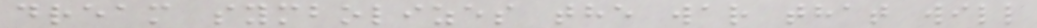dream symbolizes the war that will
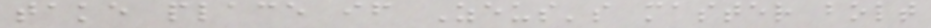take place if Zeus's master bolt
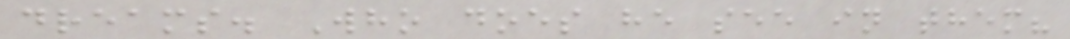dreams. Who does he see in them?
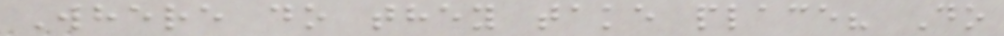Where do they take place? Do
